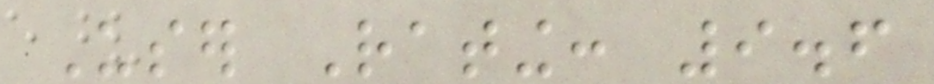User Rating: 9.6
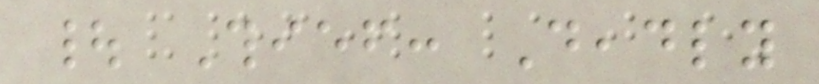| Thief: Deadly
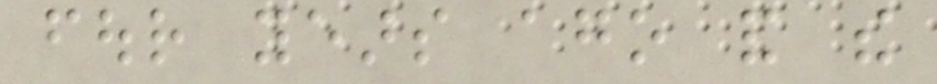four years ago and the
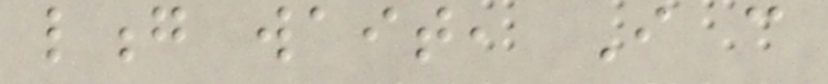long wait, I can
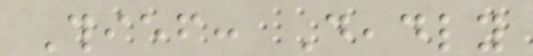Thief: Deadly
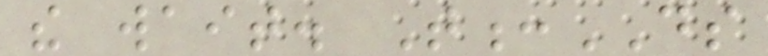the wait. T:DS
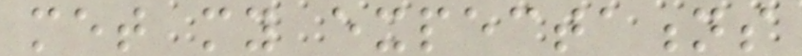met my expectations
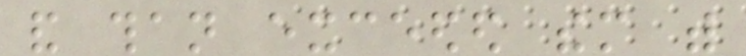and than exceeded them with
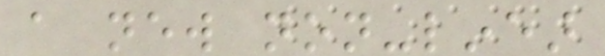a new non-linear
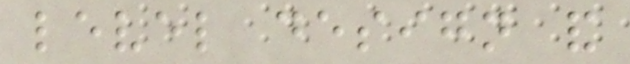level design and
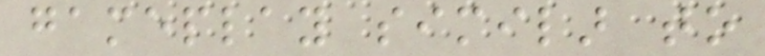gameplay similar to
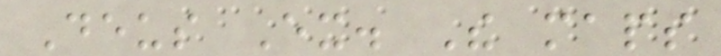Deus Ex. The maps
